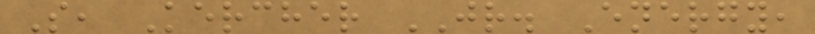S, Kercher JR. Energy,
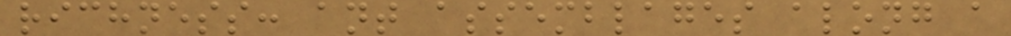richness: ant assemblages along a
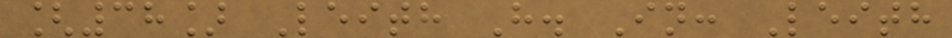[38] Leith H. In: Leith
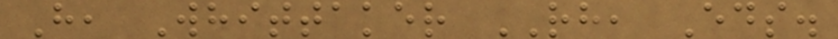H, Whittaker RH, Eds.
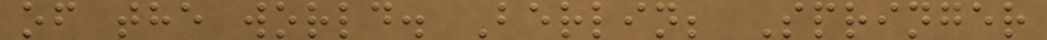of the world. Berlin; Springer
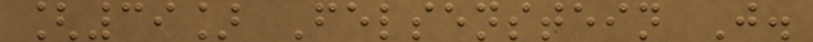[39] Felsenstein J.
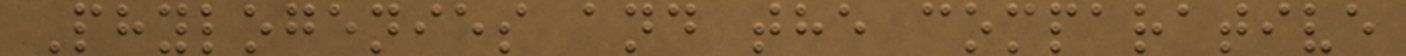Phylogenies and the comparative
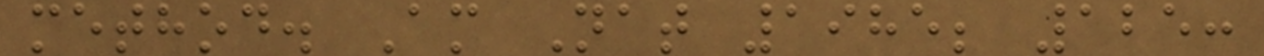method. Am Nat 1985; 125:
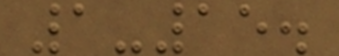1-15.
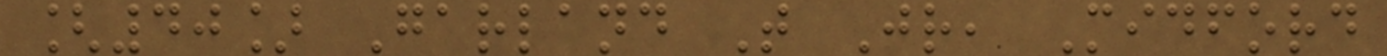[40] Garland T Jr, Midford
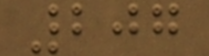207
